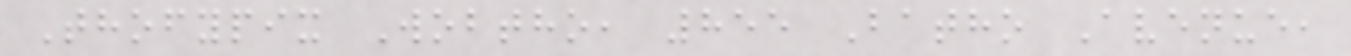Thofypix Wobtho, 855 Batho Avenue,
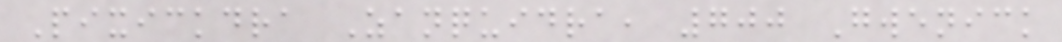Pixickdra Zanquidra, 700 Gwenick
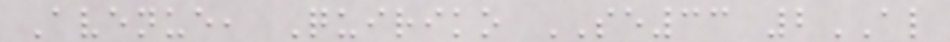Avenue, Quiriko SE33 2AL
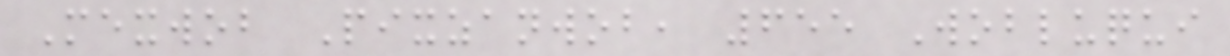Mexwob Pixzanwob, 655 Wobluqui
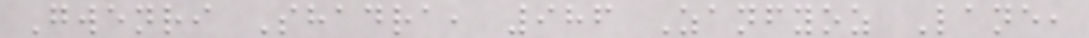Gwenri Shadra, 986 Zanfyoz Lane,
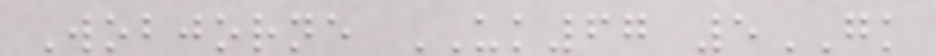Wobjorne UK67 5GK
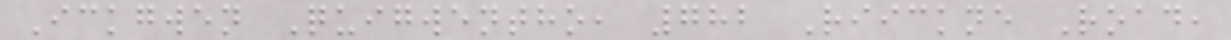Ickgwen Quigwentho, 782 Riickne Road,
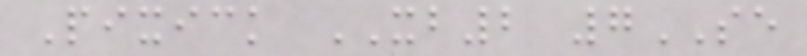Pixick XB2 7SE
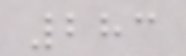283
